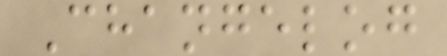Changelog
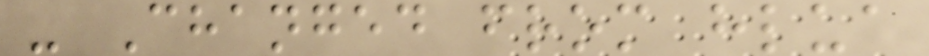- Changed from hlua
